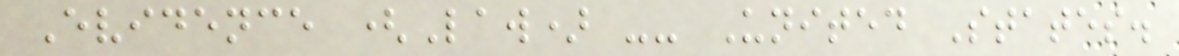Evidence (Law) -- United States.
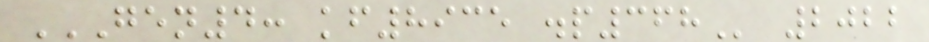GEN4: KF8935 .P368 2022
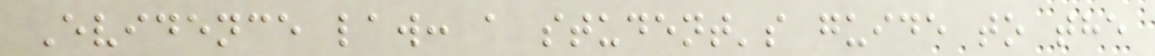Evidence law: a student's guide to the
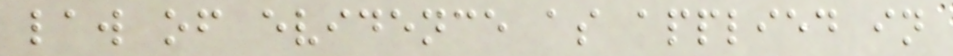law of evidence as applied in
